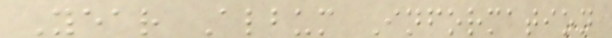Year Album Information
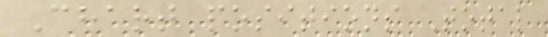Chart positions Total
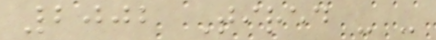2002 Tired - -
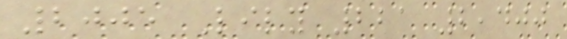2005 Lily 221 2,400
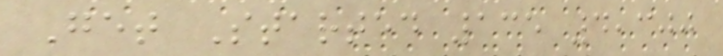Get Started 135 4,300
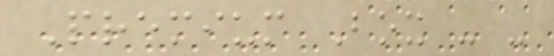Premium Box - -
